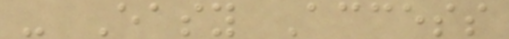- Easy Access
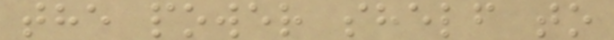the power shelf to
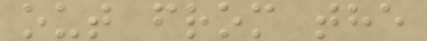out from the
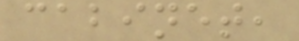cabinet,
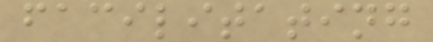facilitating
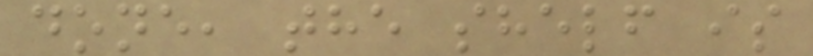done, the shelf is
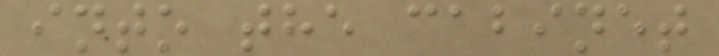into the cabinet
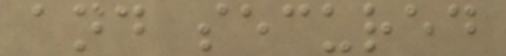and secured
